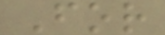For
